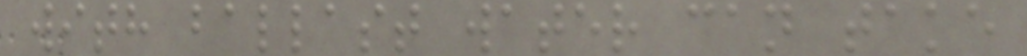with ballast water can take
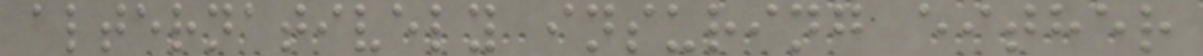alternatively insuring either
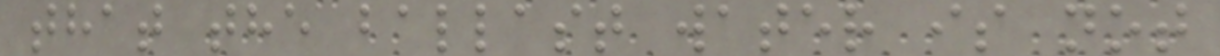that the ballast water is not
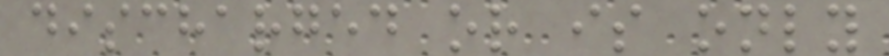discharged or is only
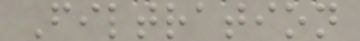Filtration
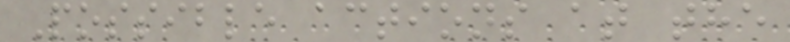Possible actions at the
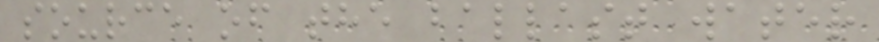source of the ballast water
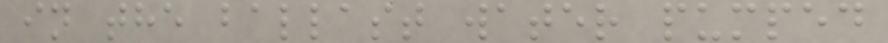in the ballast water pumped
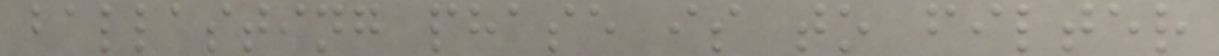ballasting phase is to filter
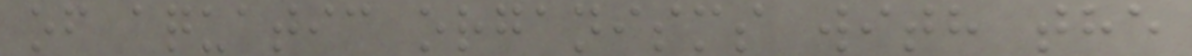of aquatic organisms with the
